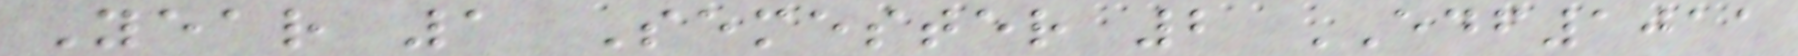Year 1 Semester 2 EDF1011
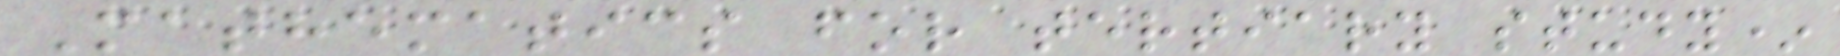Mathematics for tertiary study*
